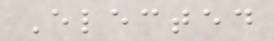Elected
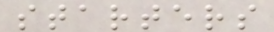starters
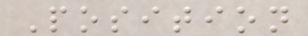Position
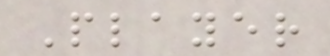Player
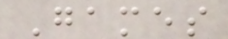Games
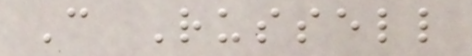C Russell
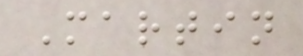Martin
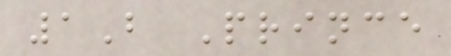1B Prince
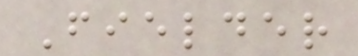Fielder
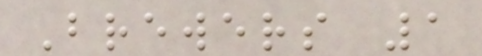Brewers 1
